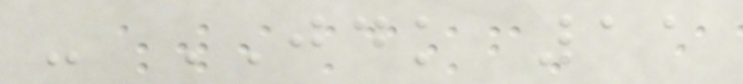- JDK 11
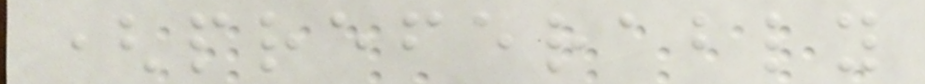(preferably
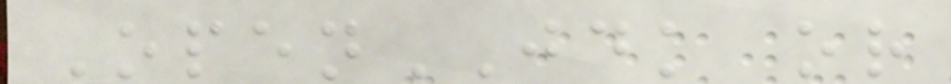OpenJDK or
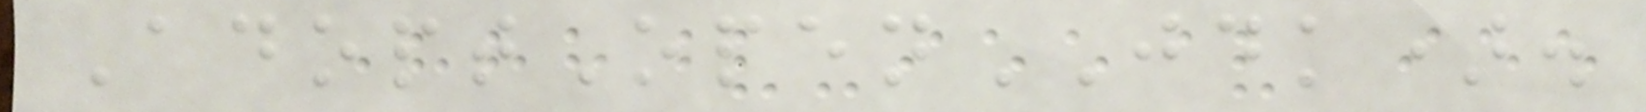AdoptOpenJDK).
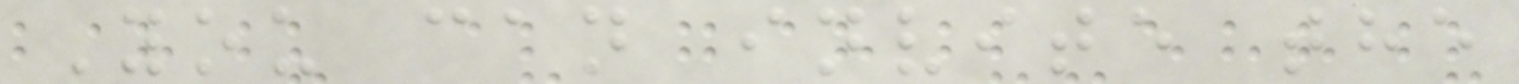You can invite the
